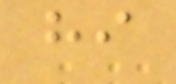hi
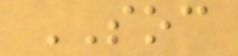SOC
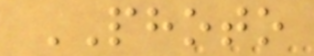PHOTO
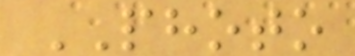PHOTO
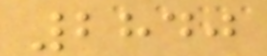2840
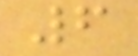6
